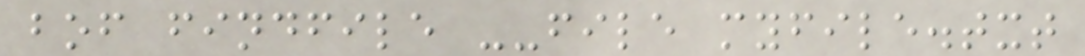bof findfile --file myfile.txt
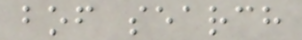bof search
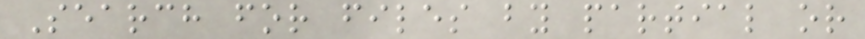Search for files by partial or
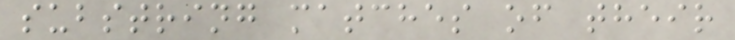substring matches of their
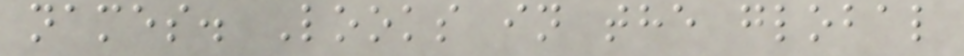names. Looks in the global
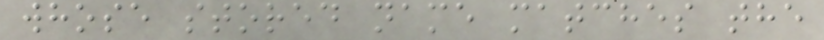whose stored name matches the
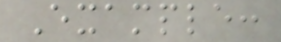Example:
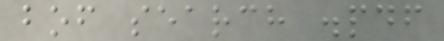bof search .pdf
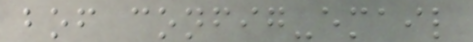bof config-email
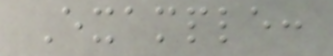Example:
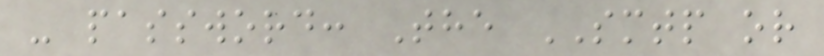- password: The SMTP or
